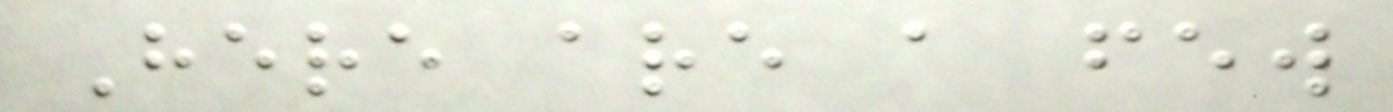Here are a few
